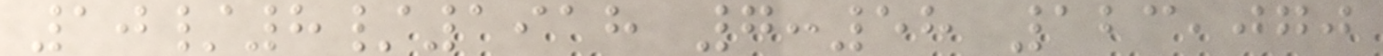10/8/1918 7:58 123,070
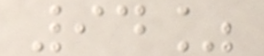94%
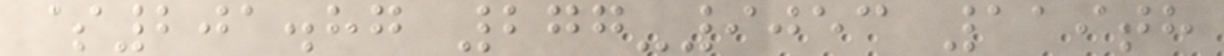$201.87 277-9053 119th
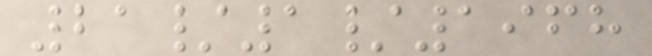21/1/1968
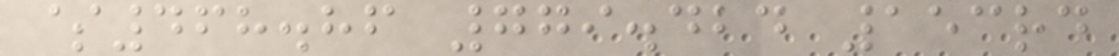$468.86 779.424 153rd
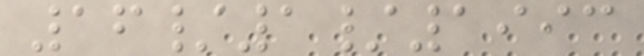16/1/1993
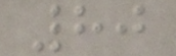80
